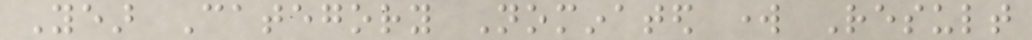Year Category Nominated work Result
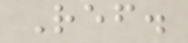Ref.
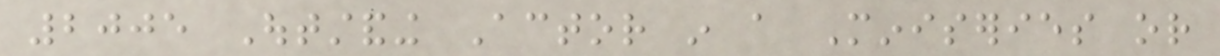2005 Outstanding Actor in a Miniseries or
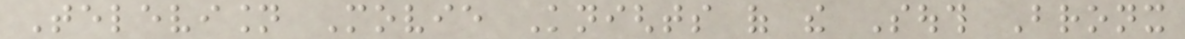Television Movie Knights of the South Bronx
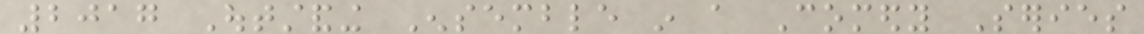2017 Outstanding Ensemble in a Comedy Series
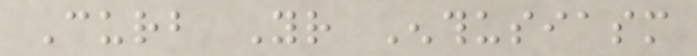Curb Your Enthusiasm
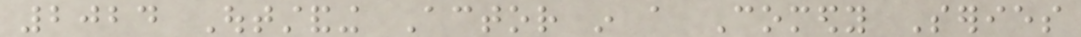2024 Outstanding Actor in a Comedy Series
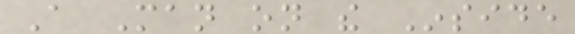A Man on the Inside
